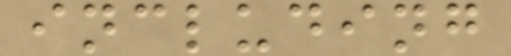including
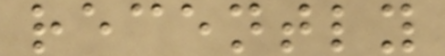recently
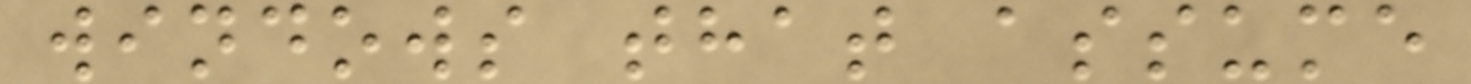windows that assume
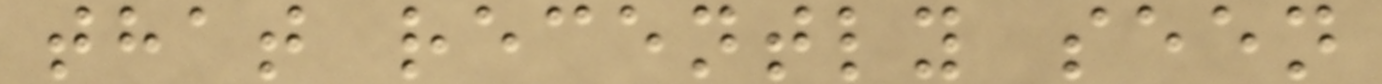that recently seen
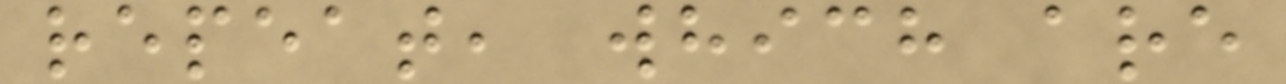repeat, which are
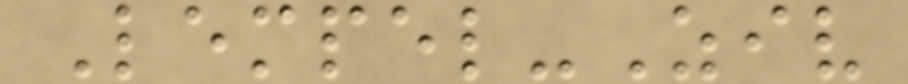Lempel-Ziv
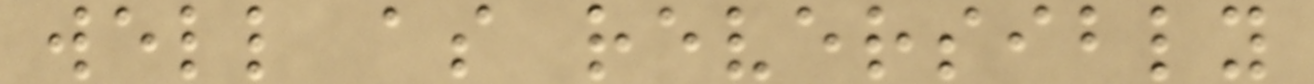well as reversibly
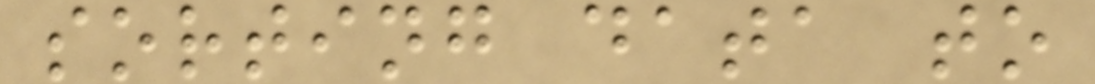sorting data to
